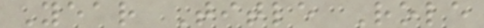Year Title Role
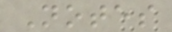Notes
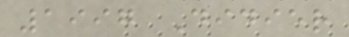1997 Didier
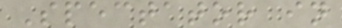Spectator in
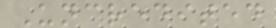Uncredited
